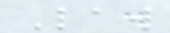Law
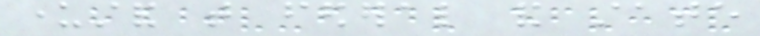understand that federal and state
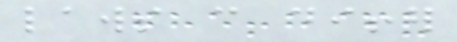laws can differ
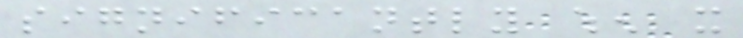significantly when it
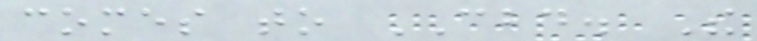comes to CBD. The
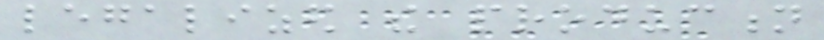legalized the production
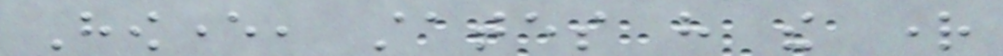However, states have the right
